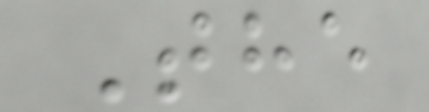The
